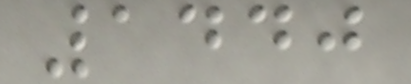1440
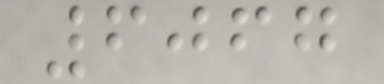6067
